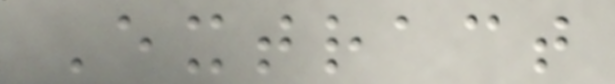Extract
